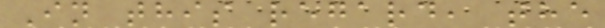In this regard, the
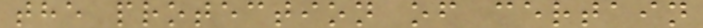the protection of certain
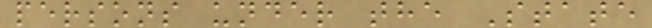persons under the State
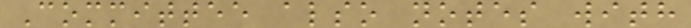Committee also notes with
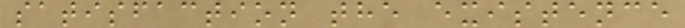satisfaction the existence
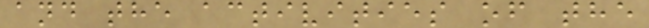and the activities of the
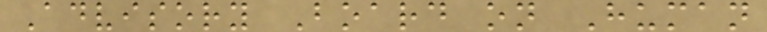Advisory Board on Human
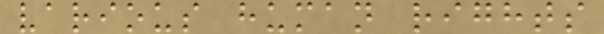various human rights
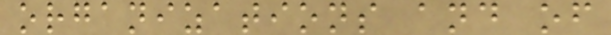organizations and of
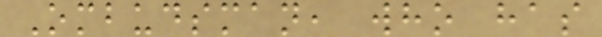Ombudsman, who has
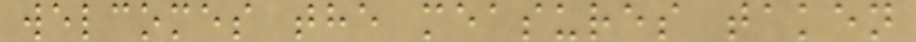welcomes the measures taken
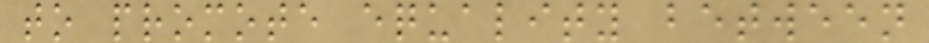to promote equality between
